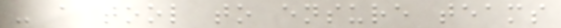- a tool to ensure teams
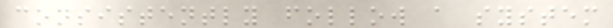consistently follow a system
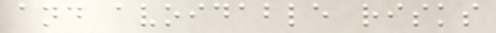and avoidable risks
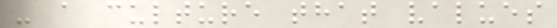- a culture that values
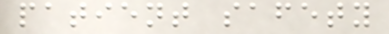patient safety
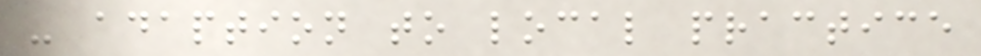- adaption to local practice
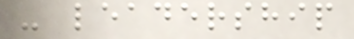- leadership
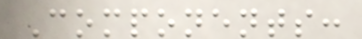Components:
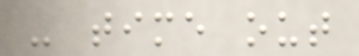- time out
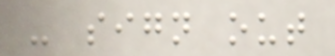- sign out
